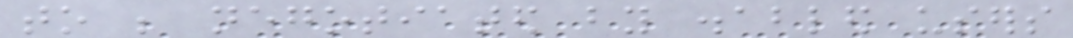to be negotiated by disabled users
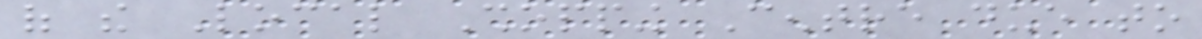of the Local Shopping Centre due to
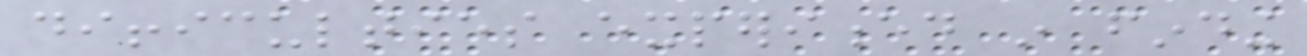difficulties experienced in finding
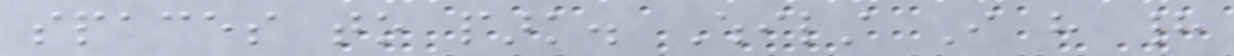spaces to park. Whilst I have had
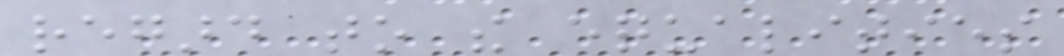regard to the equalities
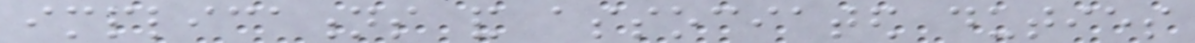implications and associated duties
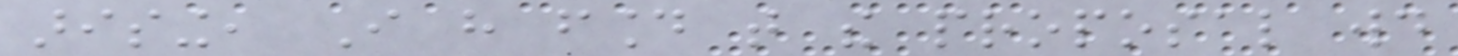arising, I have found that the proposal would
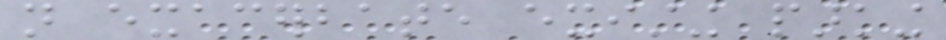not exacerbate existing parking
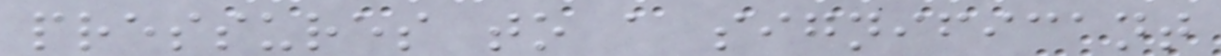pressures to a significant
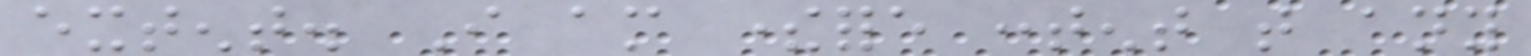extent. I am therefore content that any
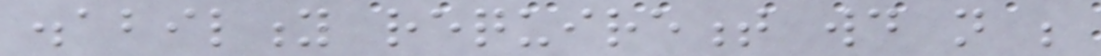disability requirement would not be
